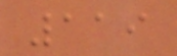119
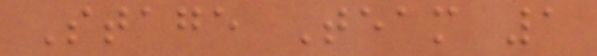Stage Team 1
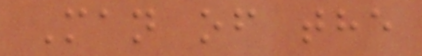Man of the
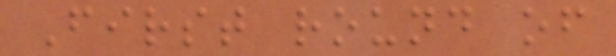First round of
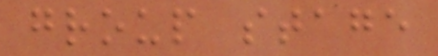group stage
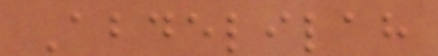Abdelilah
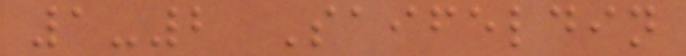1-2 Saifeldin
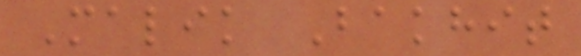Malik Bakhit
